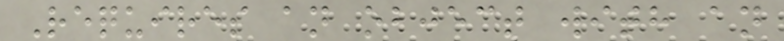Requires an object with an
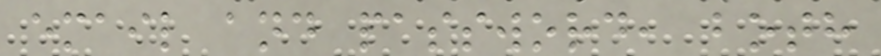email and password, both
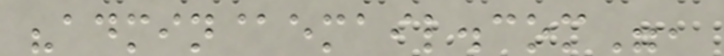"admin@email.com",
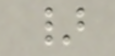}
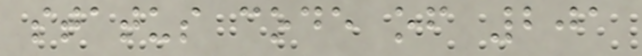status code of 201
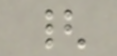{
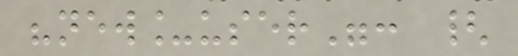"new_user": {
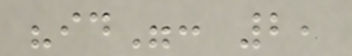"id": 2,
